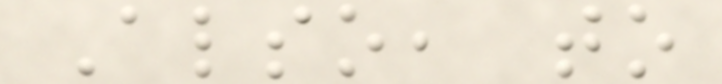Also, to
